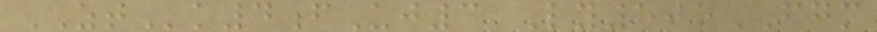ZTk4fUj3 Ly505FGM
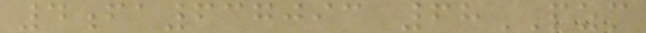4fa637093 68PZM
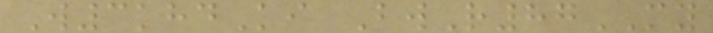W3khdKi BwR87MY
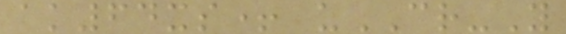ak64xs+ uCR-Y
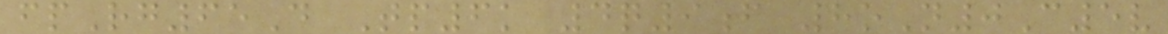fpRg65D Tp6k 4q9f 8oN0C5v
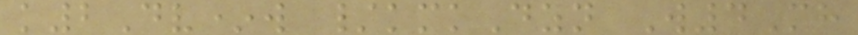k2Dv*w /kmkDzn W4Mh
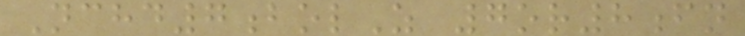Nchd7bolZ 7or8fn
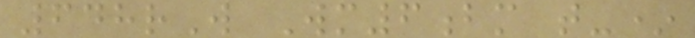648rW Wm6bm t-*
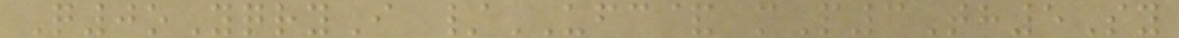Q0oYqryI /UFC& mP3Th5Sy
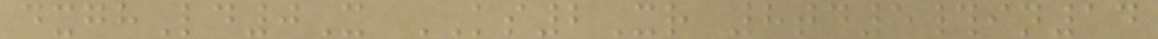dxghLd0X KS2Xr 8td5#in14
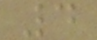4
